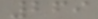269
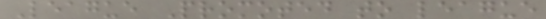League Promoted to league
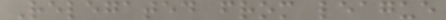Relegated from league
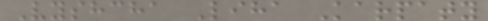Vyshcha Liha Karpaty
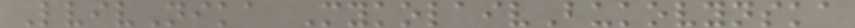LvivNika MykolaivBukovynska
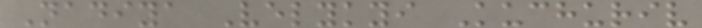Nadiya Velykyi Kuchuriv
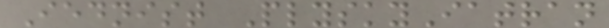Iednist PlyskyIatran
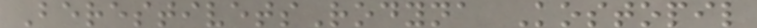BerestivetsRodyna Kostopil
